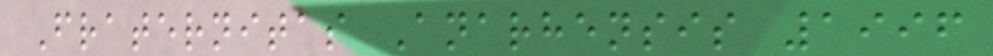Fraternitas Anarhensis 1996
